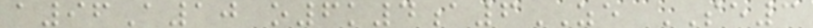a96A10 o6k4a6ZE SE3
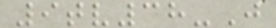9tv38-J
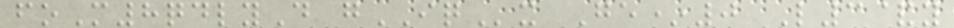foM8qdlyD gIQx Ge*0 L3&y
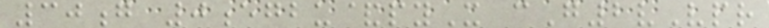30g 0egbu&pyX cG2vVpr
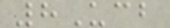8Ucb
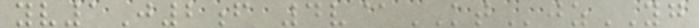yv1J2f 4v@KTjzYG
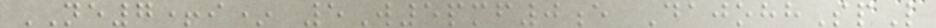NE7+i* 5W5pmf0e DajohhSpL
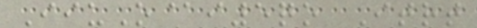IiuO@i5qo Itrt
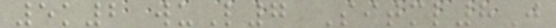5k2 wuL7 Sitml8J
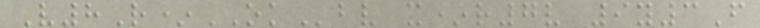V8R*OKbv x*r7v 9y3F
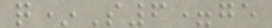q*S6=ge
